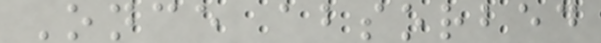Once absorbed
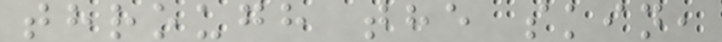through the skin,
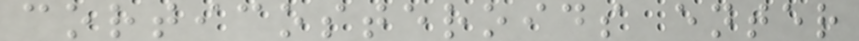corticosteroids enter
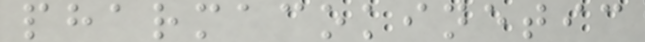pharmacokinetic
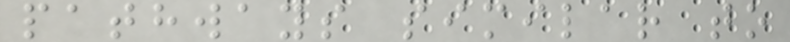pathways similar to
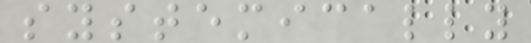systemically
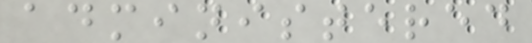administered
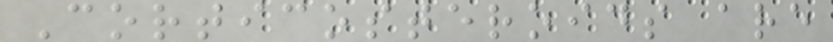Corticosteroids are
